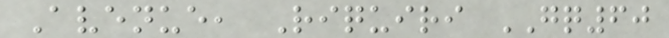Avenue, Riquiri GQ60
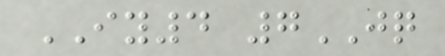IY4 7JQ
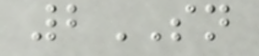2SN
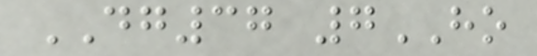DG37 7HO
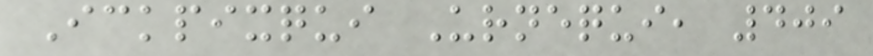Ickpixqui Urnequi, 409
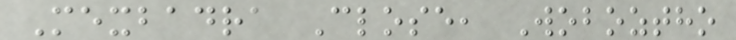Mexbadra Close, Woboztho
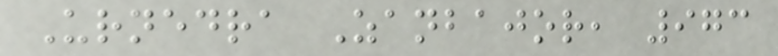Urnedra Zanbajor, 973
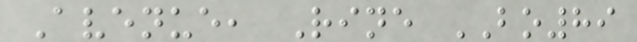Avenue, Rine BO89
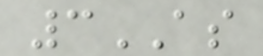3AS
